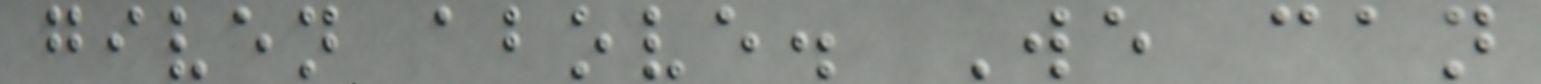given above. We can
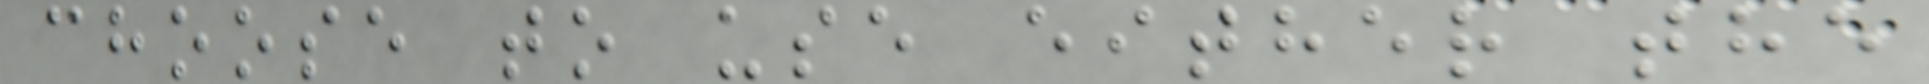choose to use either the
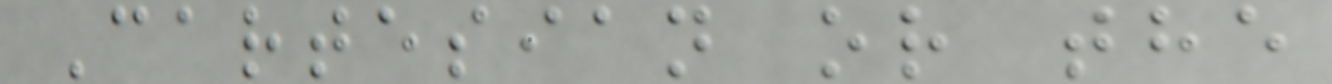Cartesian or the
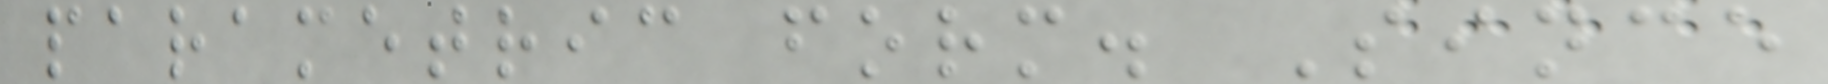parametric form. Since
